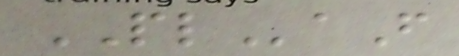PLaF
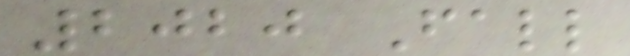2020 Fall
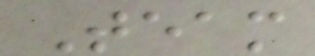Team
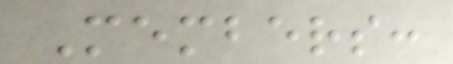Members:
